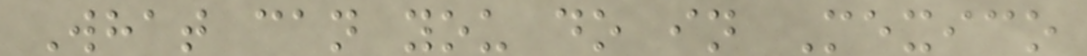What can you do in Mexico
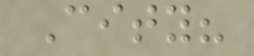City?
